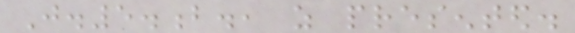J.5.b., as presented.
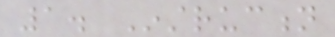1. Instruction
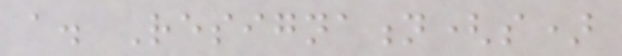a. Resignation(s)
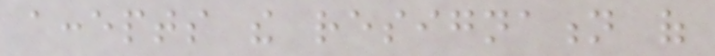accepts the resignation of
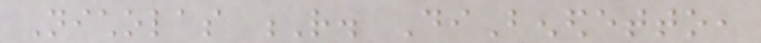Nicholas R. DiBenedetto,
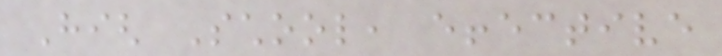High School, effective
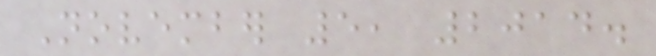November 5, 2014.
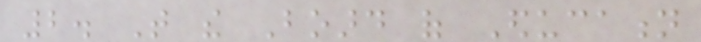2. That the Board of Education
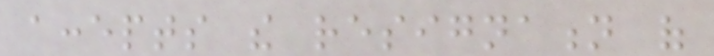accepts the resignation of
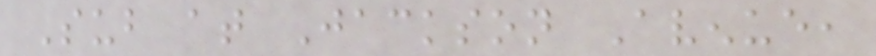Sub at Jackson Avenue,
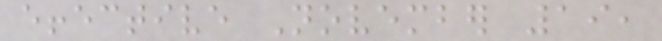effective November 19,
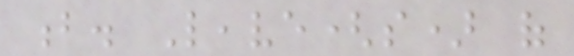b. Leave(s) of
